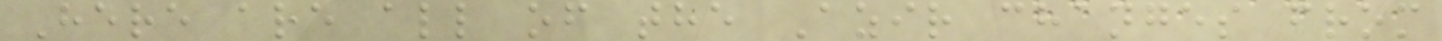Here are all of the Azir changes from
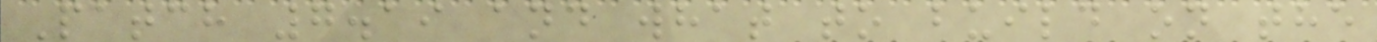Patch 7.19 and what to build on the
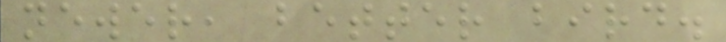newer, better bird.
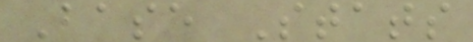Base Stats
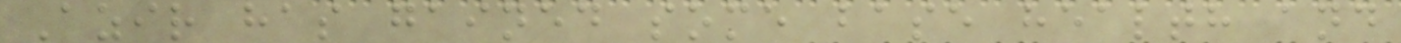Azir has gained some base health and
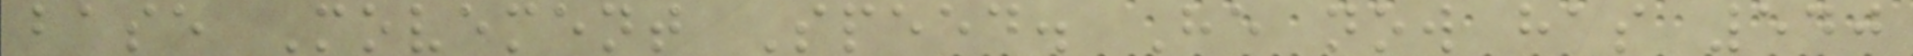base Movement Speed. He now has 540
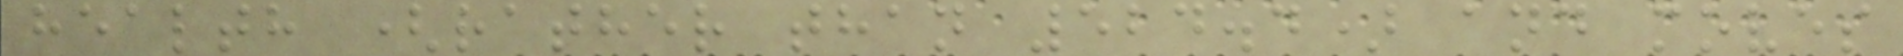health (rather than 524.4) and moves
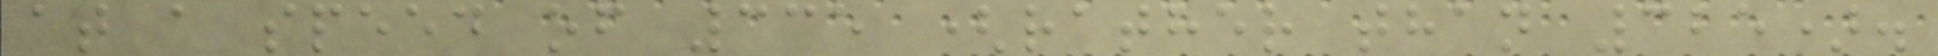at a speed of 335 (rather than 325).
